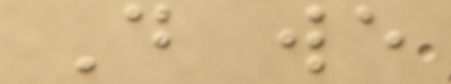Do we
